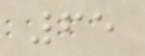65
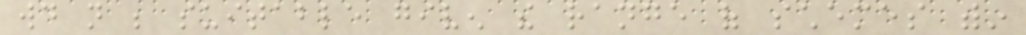would not be suitable given the range of schemes within
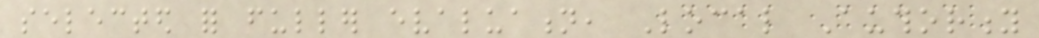selected for fuller evaluation, Local Authority
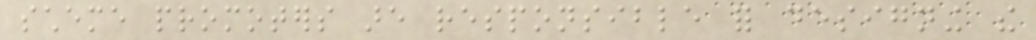scheme promoters are responsible for designing the
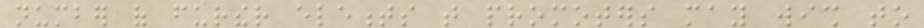number of further elements that promoters may wish to
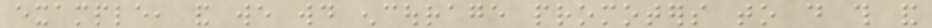example, and we would encourage promoters to do this and
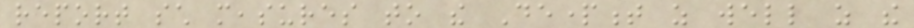report such measures to the Department as well as the
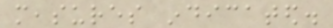measures indicated.
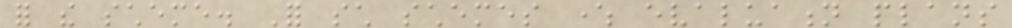for the scheme. For such schemes where evaluation plans
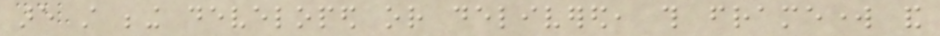are still being developed or delivered, this framework and
